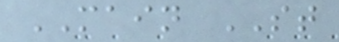MAIN ST
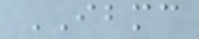IBMC
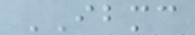IBMC
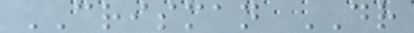CRISMAN DR
